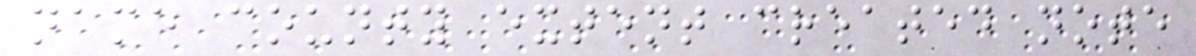name county extent created note
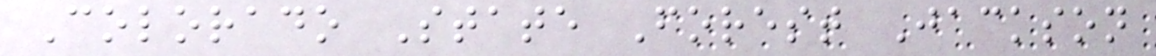Colorado State Forest Jackson
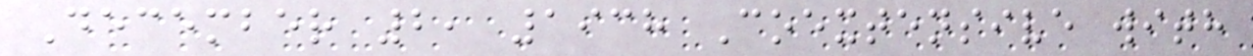December 2, 1938 Coextensive with
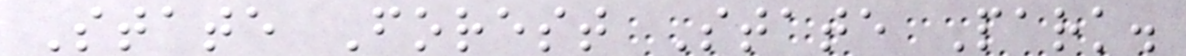State Forest State Park.
